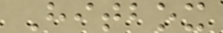Hitbox
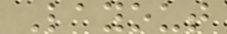Layout
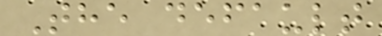The default
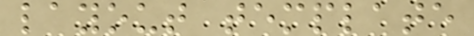layout template
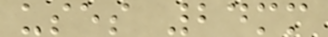uses 24mm
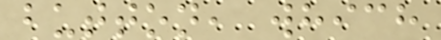button, which
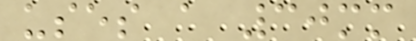uses a 30mm
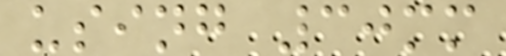using 30mm
